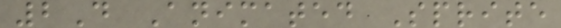2D Animated Sprite
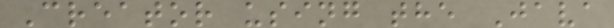Creator using the Java
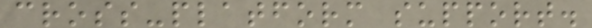cross-platform support.
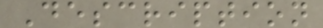Description
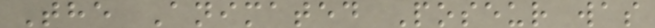The Animated Poseur was
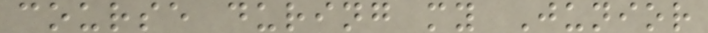course during my Junior
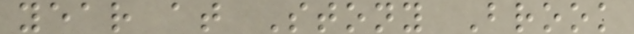year at Stony Brook
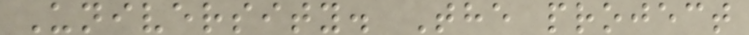University. The project
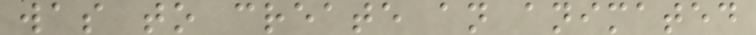was to create an animated
